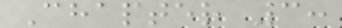Chapter 3:
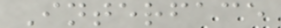Interface
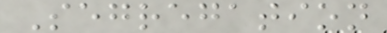Segregation
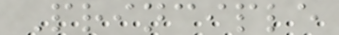Principle
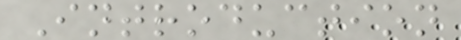Introduction
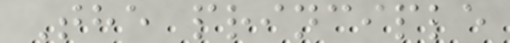The principle
